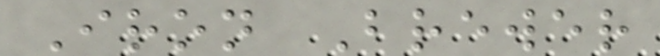Iron Brewer
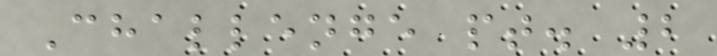Challenge pt. 2
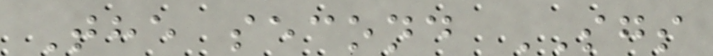The second SGS
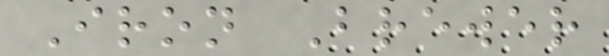Iron Brewer
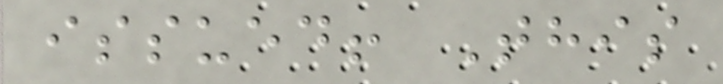issued! This
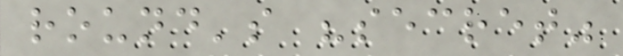round's "secret"
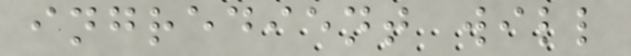ingredient will
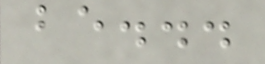be...
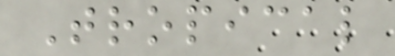Tropical
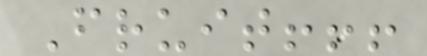Fruit!!!
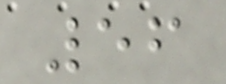56
